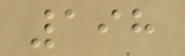198
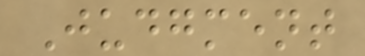Judgment
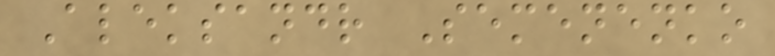Aleksandr Semenenko
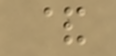&
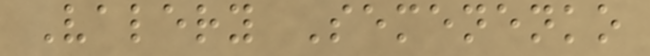Valery Semenenko
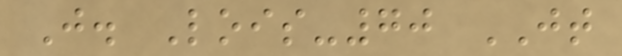J. Lois-70 JT
